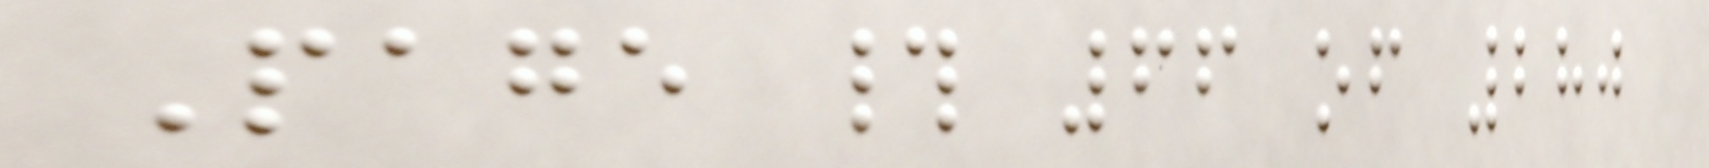Page # 66 of 280
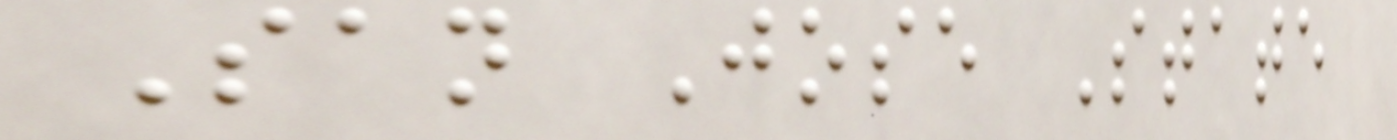San Jose State
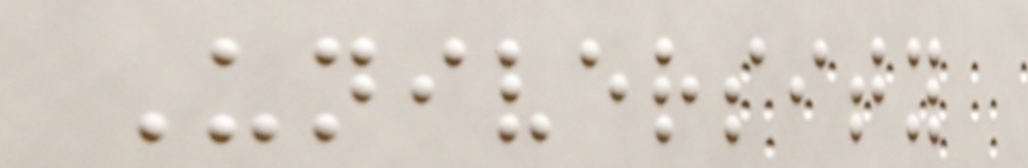University
